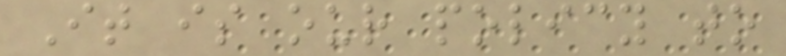It is our policy to
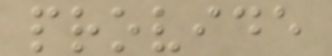provide
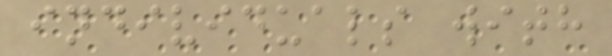individuals with
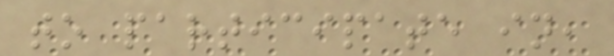to participate in,
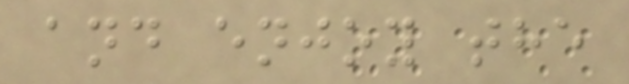and enjoy the
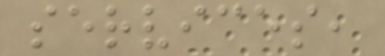services,
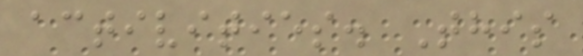activities. This
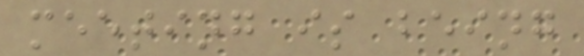meeting is being
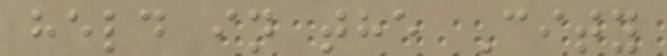held in the City
